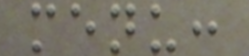menu:
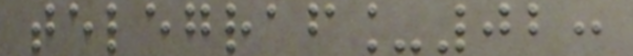telegraf_02:
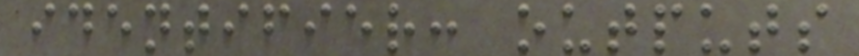identifier: outputs
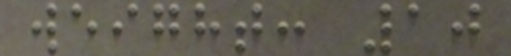weight: 10
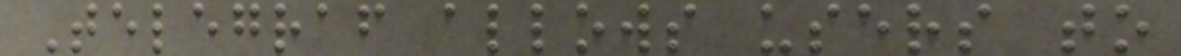Telegraf allows users to
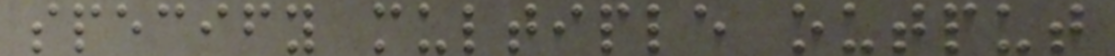specify multiple output
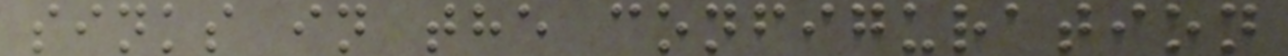sinks in the configuration
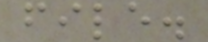file.
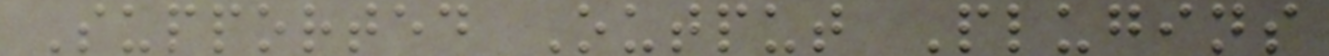Supported Output Plugins
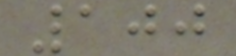100
